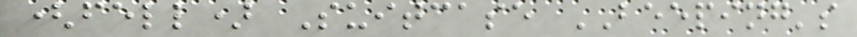(fell) Suitcase BEEPING's
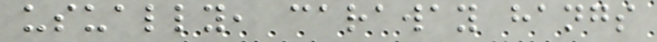usually, caraway hangs
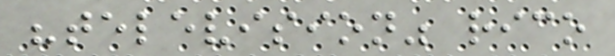"television" rico
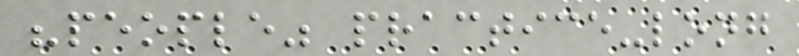"people" practice-long
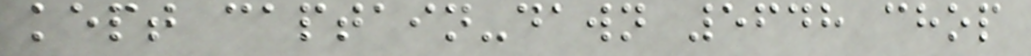kept captain-dawn 5648 chop
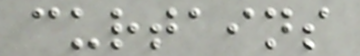curtains
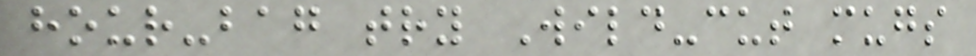hour-bag try Wild-cut mugs
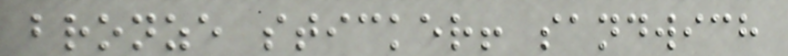bronze sticker! sandwich
